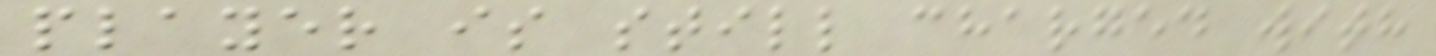player is still charged with
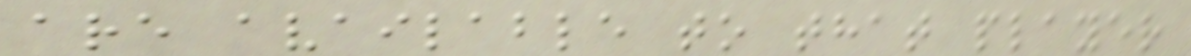are available to that player
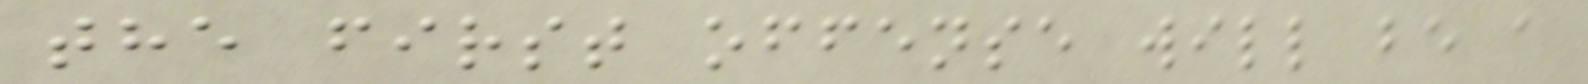the first offense will be a
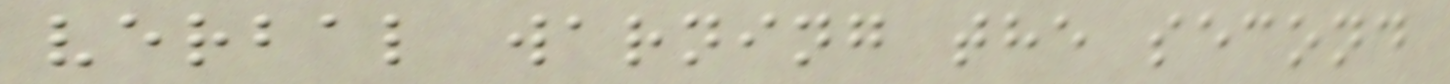verbal warning the second
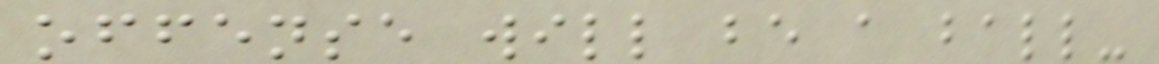offense will be a ball-
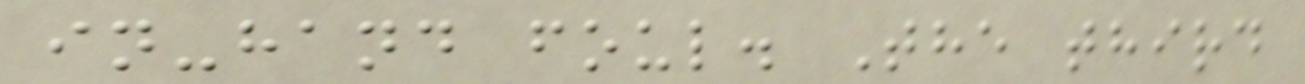in-hand foul. The third
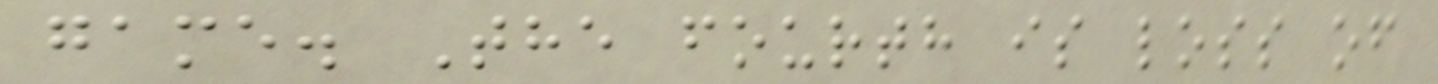game. The fourth is loss of
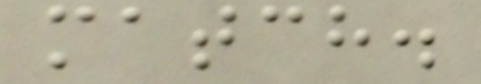match.
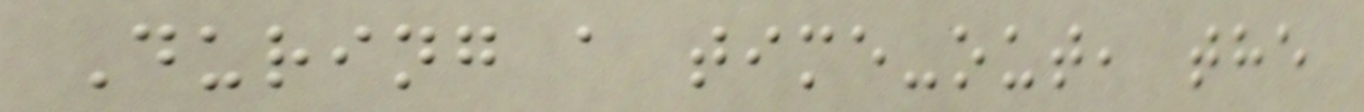During a time-out, the
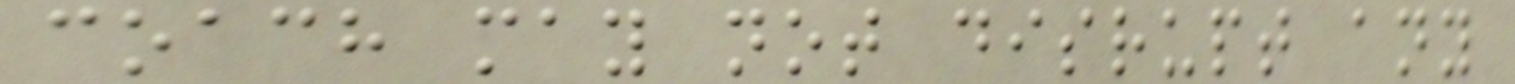coach may not disrupt any
